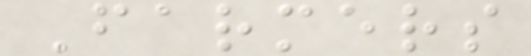Farmers
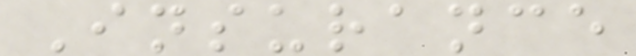Insurance
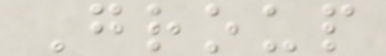Group
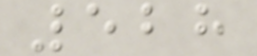528
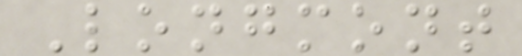Longmont
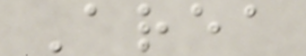Area
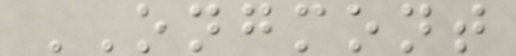ONGMONT
